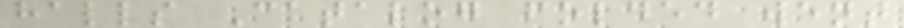halls Catalog folded went
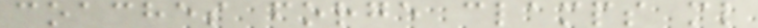coaches forge clamps ml
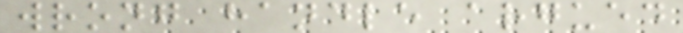wrong handle argued
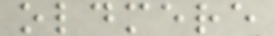oldmere
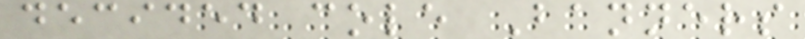decided cole Banners
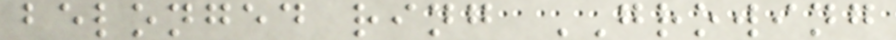belonged ring GROWING
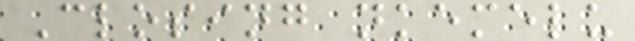Closing nkemelu
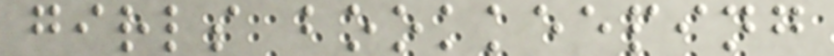girls bookkeeping
